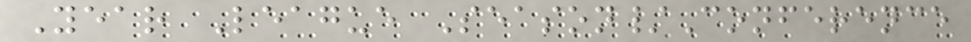Year League Season/Conference
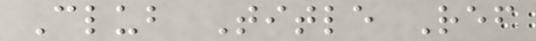Club Title Ref
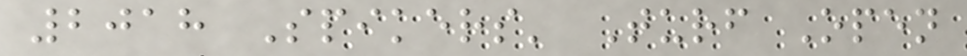2018 Spikers' Turf Open
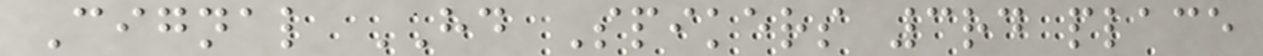Cignal HD Spikers 3rd place
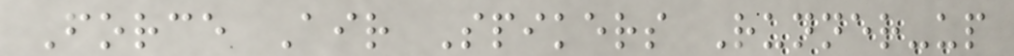Force Air Spikers Runner-up
